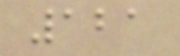121
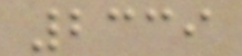2339
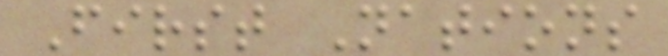First Nations
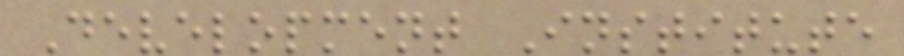Development Institute
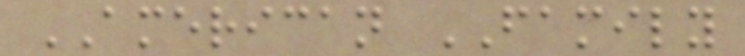AMERICAN FAMILY
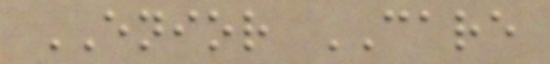ENIOR CARE
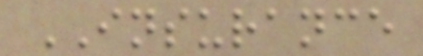INSURANCE
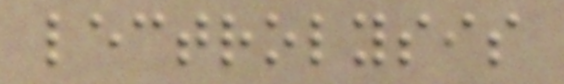lectrolysis
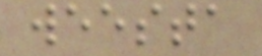weesta
